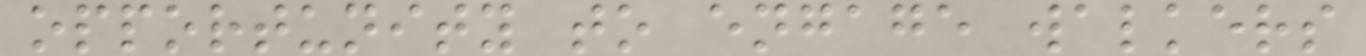opportunity to engage walkers
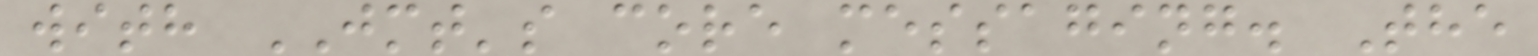with JMT's core messaging. The
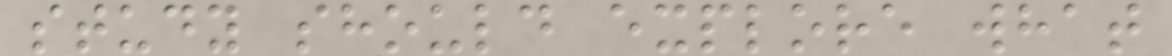study should explore what
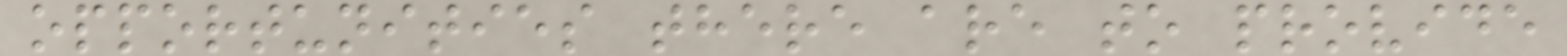opportunities there are to provide
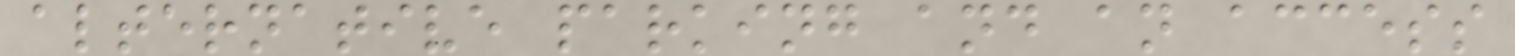alternative parking and an access
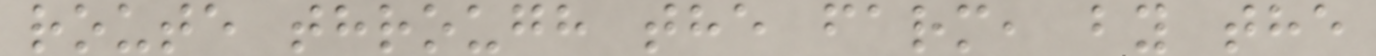route through the farm, by the
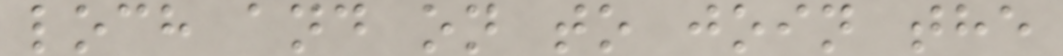loch and on to join the
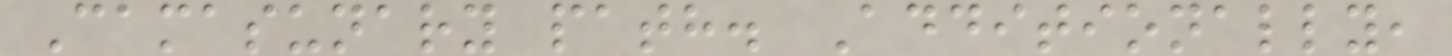Camasunary path. Additionally,
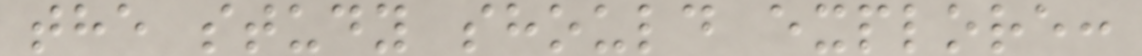the study should explore:
